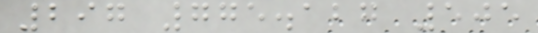297 775.127 505
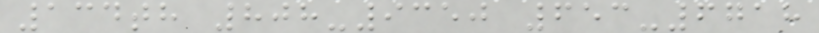134th 808-9350 653-6718
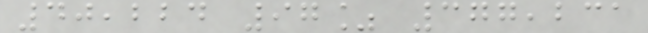40,224 97% 377,231
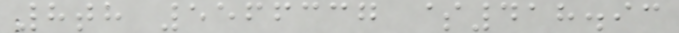8th 5566337 $418.93
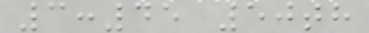3:45 50th
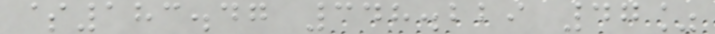$183.47 348.229 47%
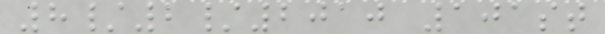8/2/2010 101st
